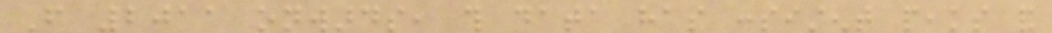From 2011 onwards, this data has consistent peaks and
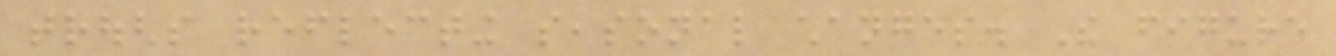troughs reflecting seasonal changes. The figure
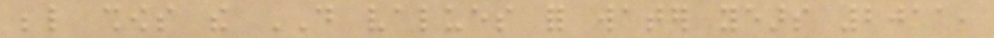below shows the DO values for water years 2011,
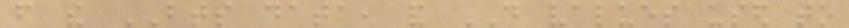from the BTS data, and DO values used to
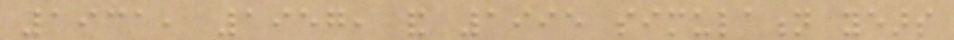1931, 1957, and 1995 simulation years
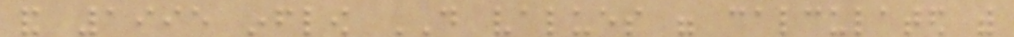and 1995 inflow DO values were calculated with
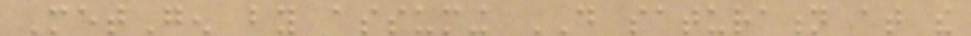MetGen by assuming DO saturation at the
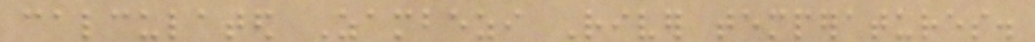calculated Zambezi River temperatures.
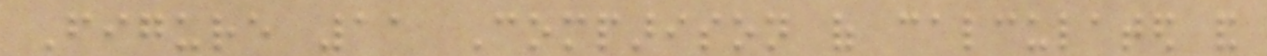Figure 11 Comparison of calculated and
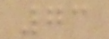73
